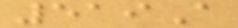519A
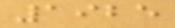1925
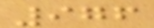976
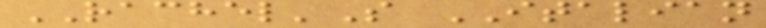RACHEL'S ITALIAN
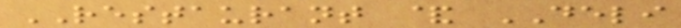RESTAURANT & DELI
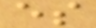es
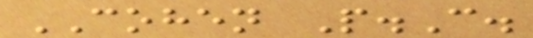COHEN P.C.
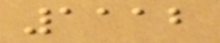1112
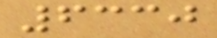6330
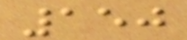150
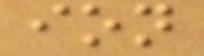ion
